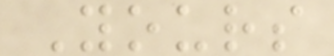Yours
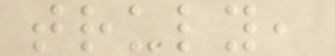truly,
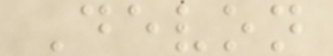Devon
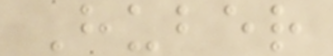Huber
